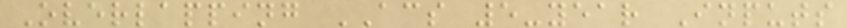Overlapping ACS 5-year Inputs
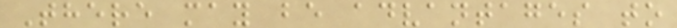There may be advantages to
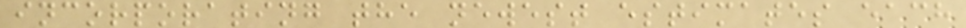incorporating the newest estimates each
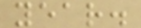year.
